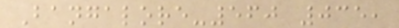Bangalore-560 035,
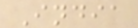India
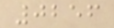0256
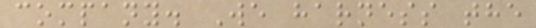company. We harness the
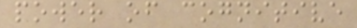power of cognitive
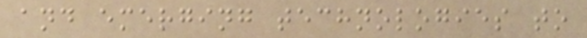and emerging technologies to
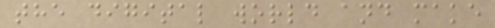the digital world and make
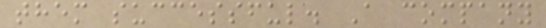them successful. A company
